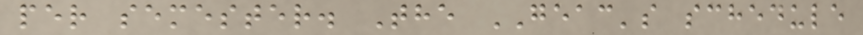per semester. The GEAC's schedule
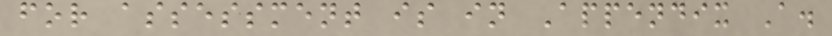for assessment is in Appendix A.
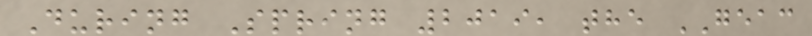During Spring 2019, the GEAC
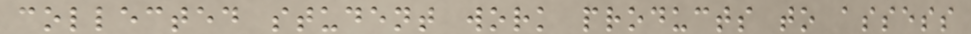collected student work products to assess
